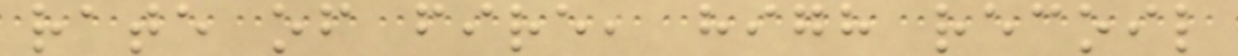rate of fire, high recoil
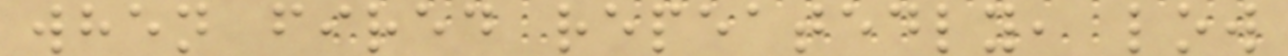when fired repeatedly, low
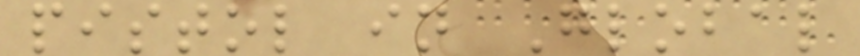pistol in Global
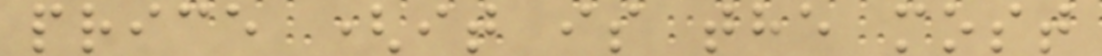price (it is the most
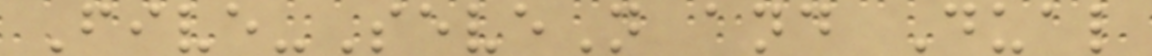Five-SeveN and Dual
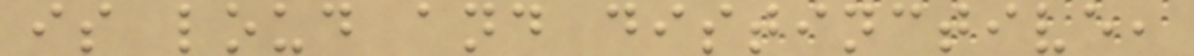is loud and distinctive,
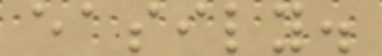easily.
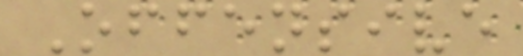Offensive
